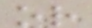or
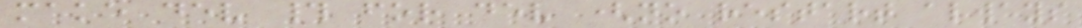make dev # for dev (no restart always
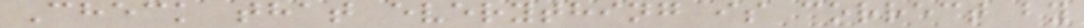Check that everything is correct by
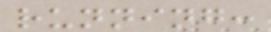running:
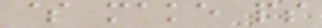$ make ps
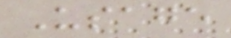Usage
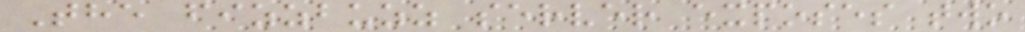The fizzbuzz server exposes two
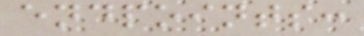endpoints:
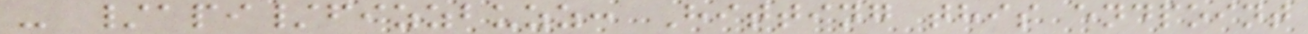- /api/fizzbuzz: Hitting this endpoint
